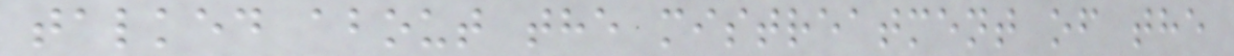talked about the mistreatment of the
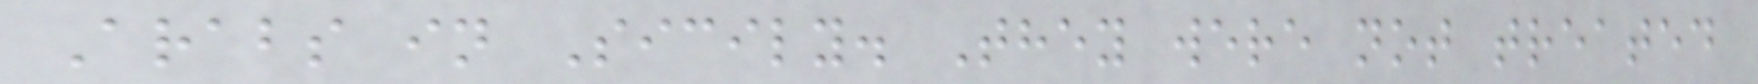Arabs in Sicily. They were not treated
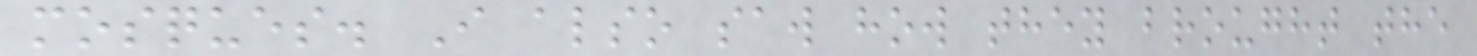mosques. I also saw how they brought the
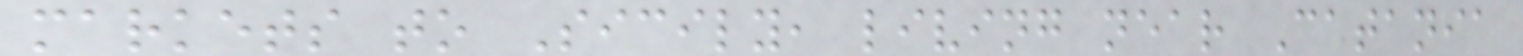markets to Sicily, living near Catania
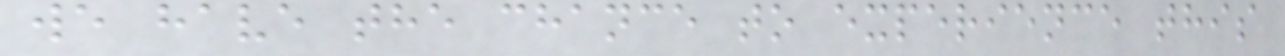we have the chance to experience this
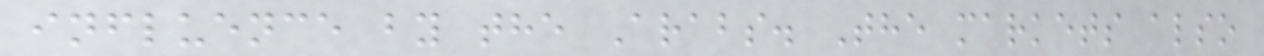influence by the Arabs. The markets also
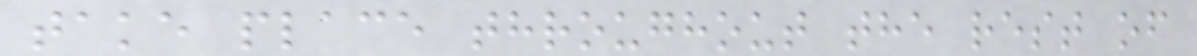take place throughout the rest of
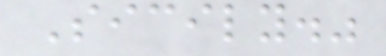Sicily."
